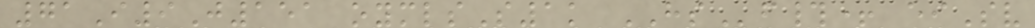71I9J151 oymlsS1k HSf#+ eiSv
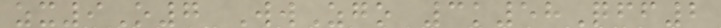zx9O7 WwZgo 3k58Qff2
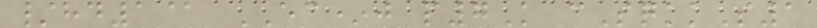/hd1@ EC*j p7K cSqkkS1
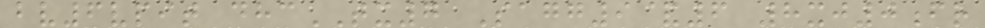bv6vpit dhcTX7 Sagg9&6 8xj0fr
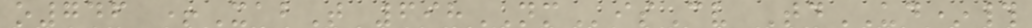o746 +XabT 698NMisCv TdUD*#
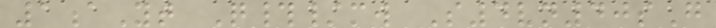1aYt Q#/mw S4vn40sG
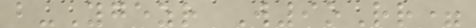b-Ygezr W9oRr=
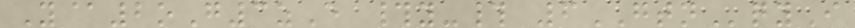Y@2oG3zE #y-# 6GTNqyI
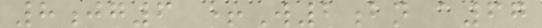8jg6 +W2bn a67
